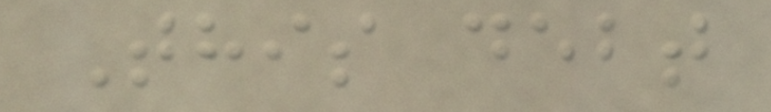This debt
